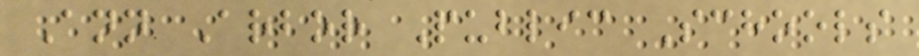Ann Arbor Public Schools
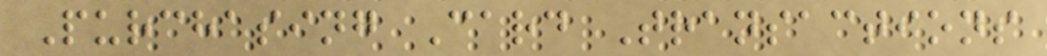Purchasing Card Transactions
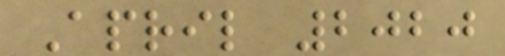April 2020
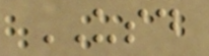USD
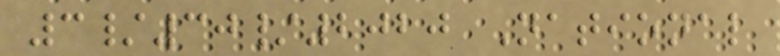3/30/2020 National
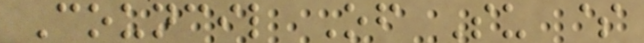Council Of Su $
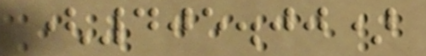(405.00)
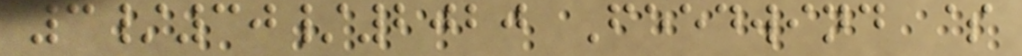3/30/2020 Feedwind $
